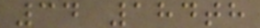34 184th
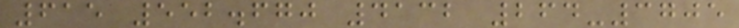615 552.670 4132 264-3705
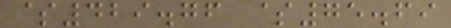$429.76 $75.69
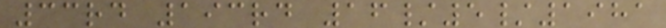33rd 193rd 16/5/1981
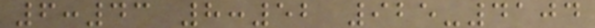6:43 8:52 925-4104
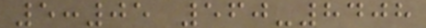5:05 560-8408
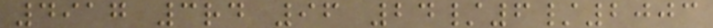4917 3rd 96 24/6/2003
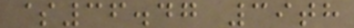$36.47 39th
